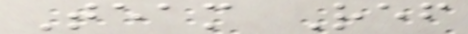Team Ref
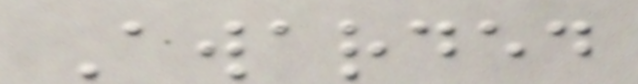Awarded
